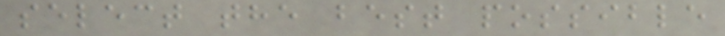select the best possible
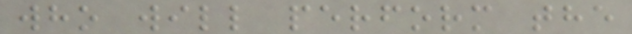who will perform the
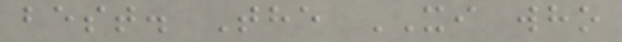best. The XI who
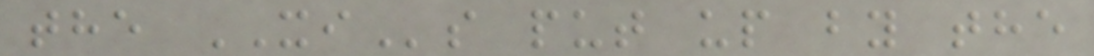the XIs put up by the
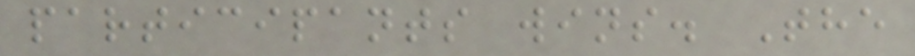participants wins. The
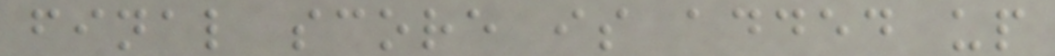final score is added up
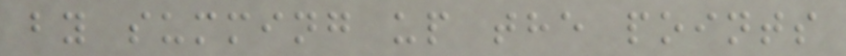by summing up the points
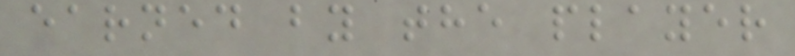earned by the player
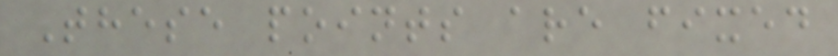These points are fixed
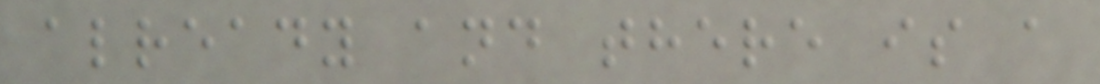already and there is a
